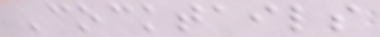Cocktails
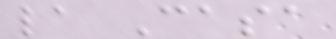la Casa
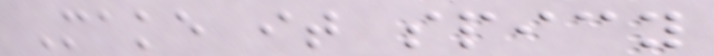Make it spicy
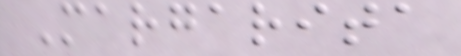Margarita
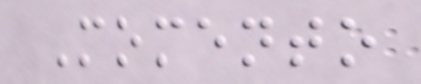Momento
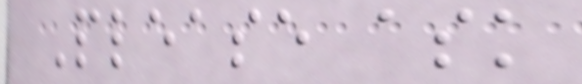Please ask
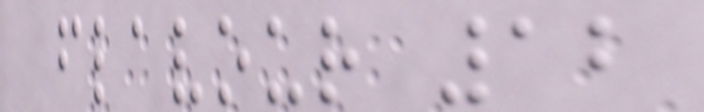flavour 12
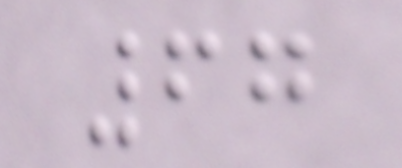67
